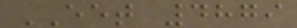EET 4879
